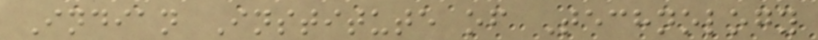Indian Institute of Technology
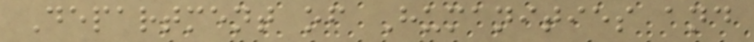Department of Humanities and
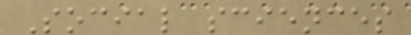Social sciences
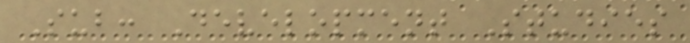Sub: Development Studies
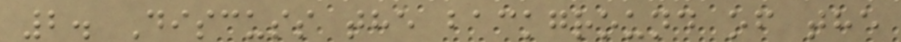2. Discuss the background of the
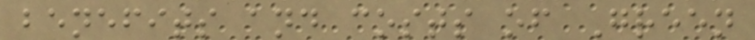benefits and costs of Green
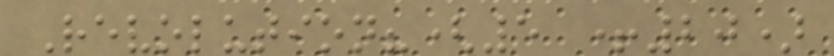Revolution?(5 +20)
